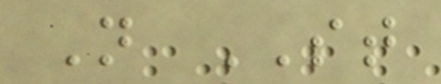N ST
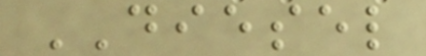DIESEL
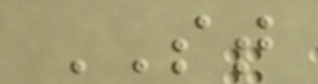ST
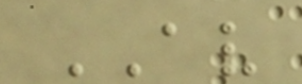AV
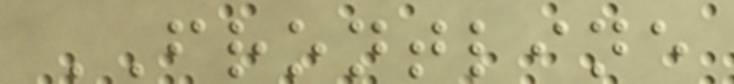FRONTLINE
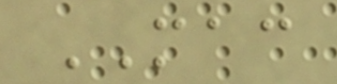MAC
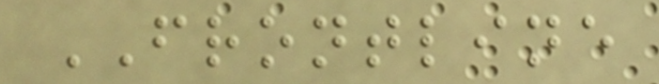FRONTLINE
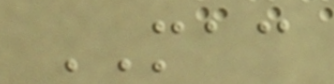MAC
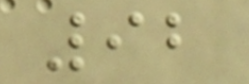92
